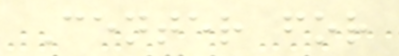Center for
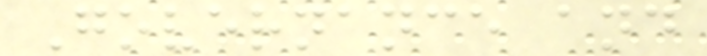Governance and
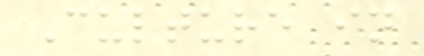Culture in
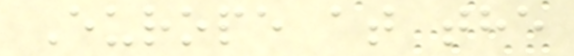Europe at the
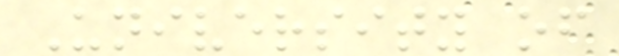University of
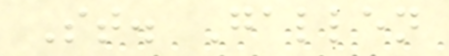St. Gallen
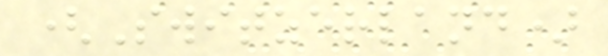(Switzerland)
